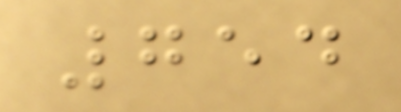754
